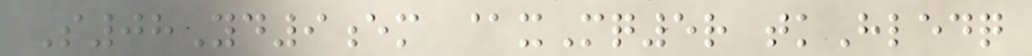S08Yd9em @xMq5r tkHledq
